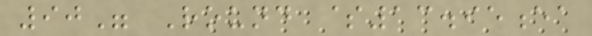90" Round $13.95ea
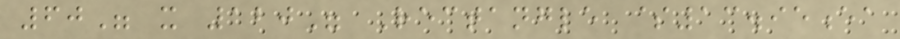60" x 120" Rectangle $13.95ea
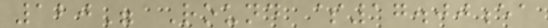120" Round $17.00ea
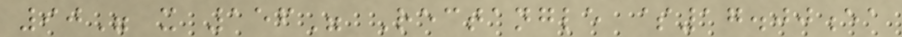90" x 156" Rectangle $17.00ea
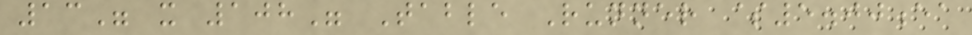13" x 108" Table Runner $5.00ea
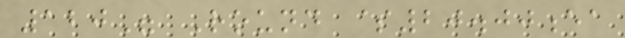120" Round $20.00ea
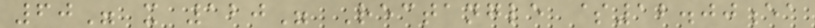60" x 120" Rectangle $12.00ea
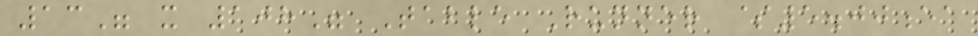13" x 108" Table Runner $5.00ea
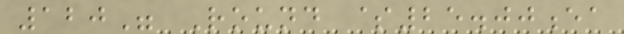120" Round $25.00ea
